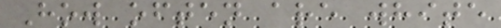How often are white
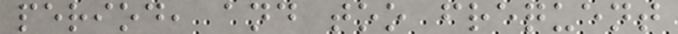period, and too frequent
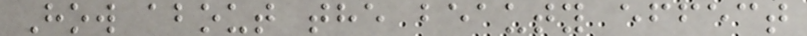How about the beauty effect
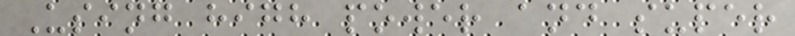Using high power and super
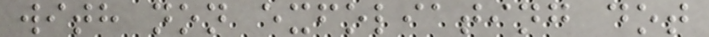with non exfoliating dot
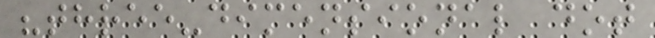"three-dimensional dot
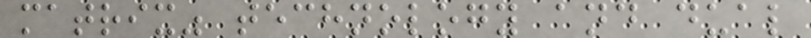matrix" technology and dual
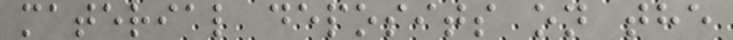material deposits on the
